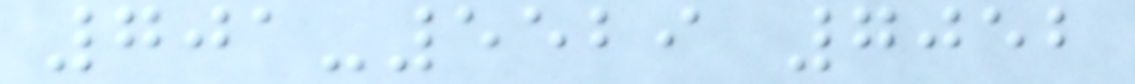701-5529 7052
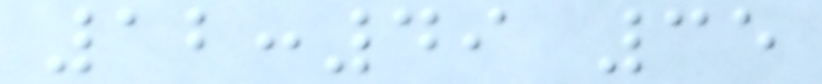12:49 35
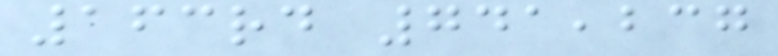163rd 741,237
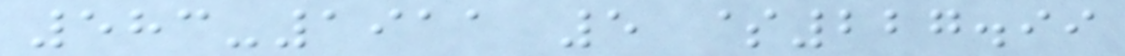583-1911 5 $227.99
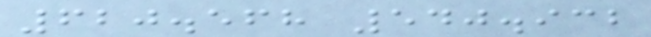620.568 540.932
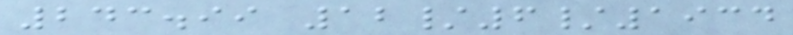243.99 12/6/1934
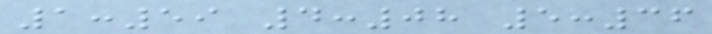1:59 4:08 5:36
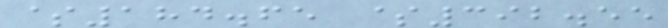$184.65 $392.55
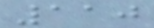110
